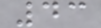43
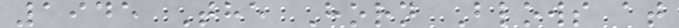1945 The Horn Blows at
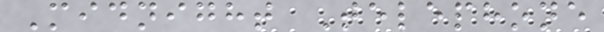Midnight Telephone
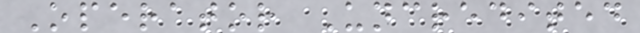Operator Uncredited
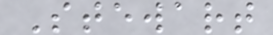Stewart
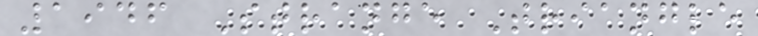1946 Strange Triangle
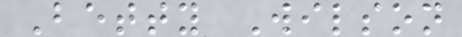Betty Wilson
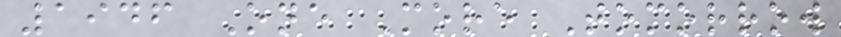1946 One More Tomorrow
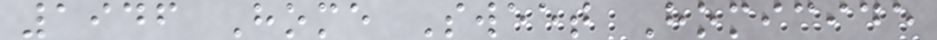1946 Home Sweet Homicide
